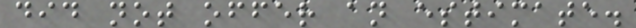did not offer an estimate.
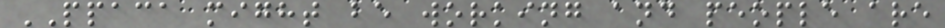PPACA might be working and people are
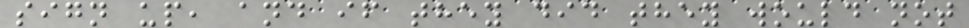sign up, and if they did they would not
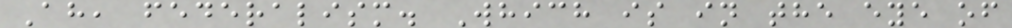Ah, federalism. Which is in the eye of
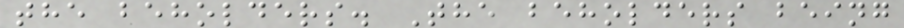the beholders. The beholders being
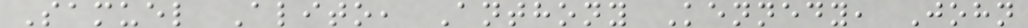Samuel Alito, Anthony Kennedy, John
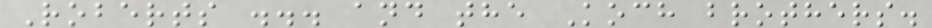Roberts ... and the Koch brothers.
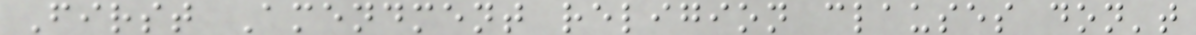First Amendment religion clauses don't
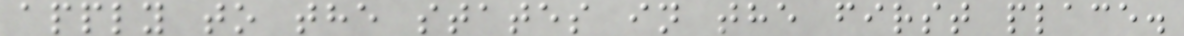apply to the states in the first place.
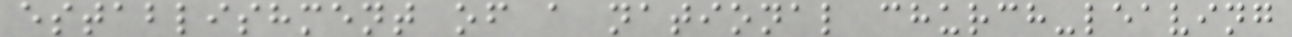establishment of a national church-leaving
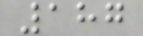187
